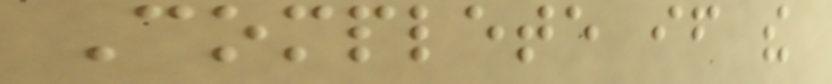Complete if the
